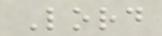Lord
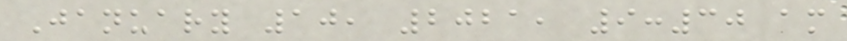January 10, 2021, 9:30 am
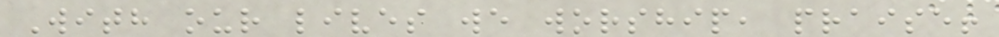With our lives we worship, praise!
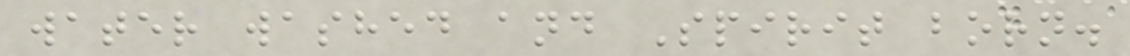water washed and Spirit born.
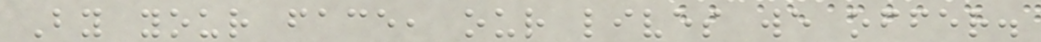By your face, our lives we offer.
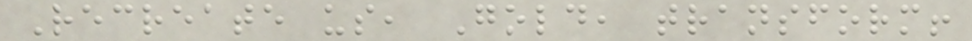Recreate us, Gold, transform!
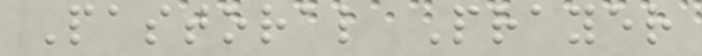Pastoral Prayer
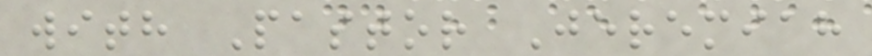with Pastor Jeremiah
